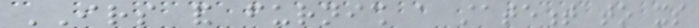IRS and furnish a statement to its
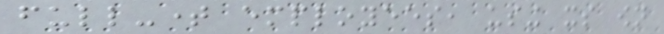full-time employees, using its own
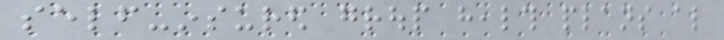self-insured group health plans also
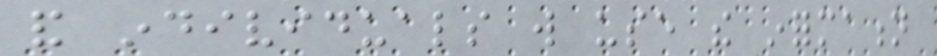and individuals will use the information
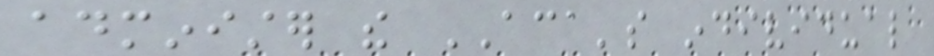administer the ACA's individual
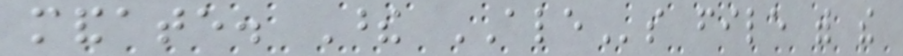mandate. These ALEs file with the
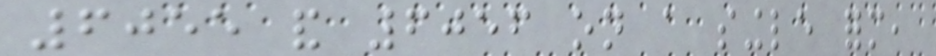6055 and 6056 on a single form,
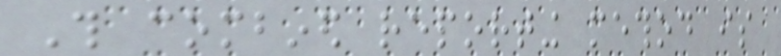This combined reporting method is
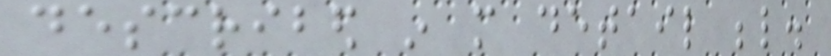described in more detail below.
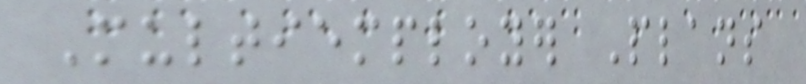Multiemployer Plans
